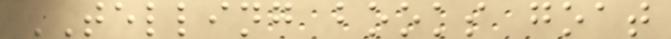TELLING books goat
